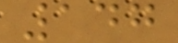147
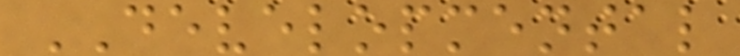DEVELOPMENTAL
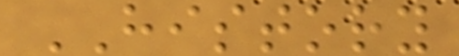HISTORY
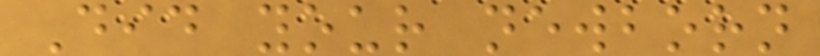Did your newborn
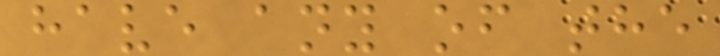have any of the
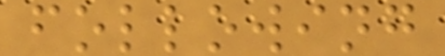following
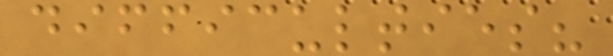difficulties?
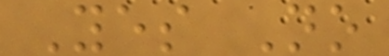Yes No
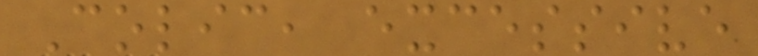Colic, excessive
